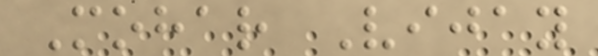Mohar Vijay
